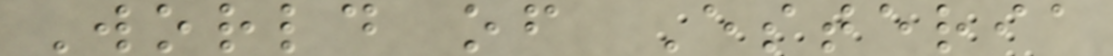World of Esteria
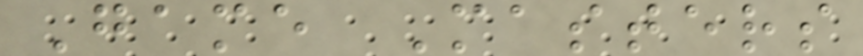Game Masters
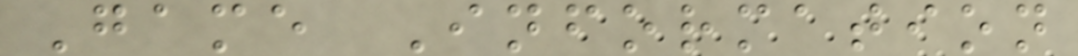Game Information
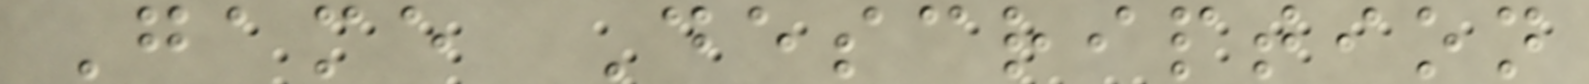Game Description
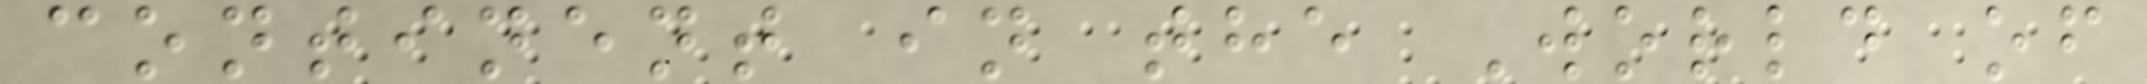continent in the World of
